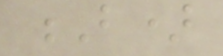B)
